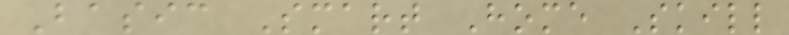Basic Smart Home Skill
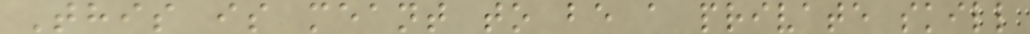This is meant to be a private skill
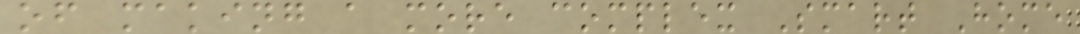of making a more complex Smart Home
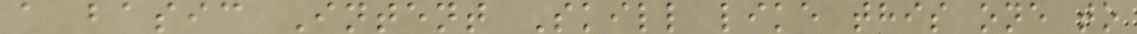a basic Intent Skill like this one to
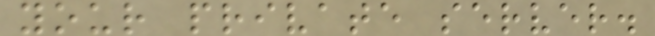your private server.
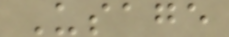Usage
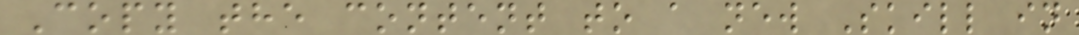Copy the content to a new Skill in
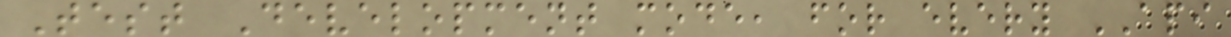Test Development mode, for every API
